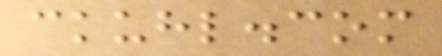ckuhl.com
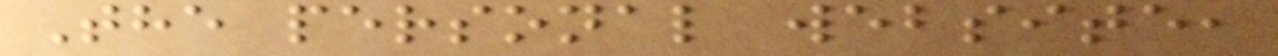The personal website,
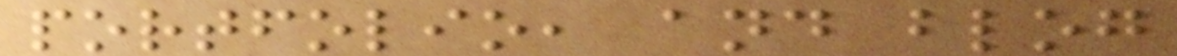portfolio, and blog
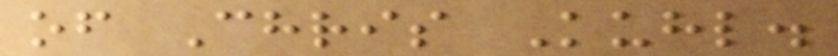of Chris Kuhl.
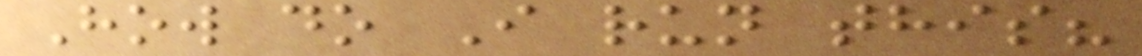How do I run this?
